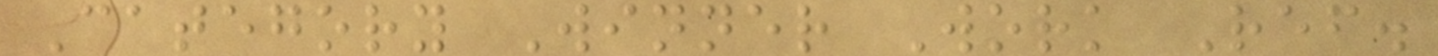Category Winner Work Ref.
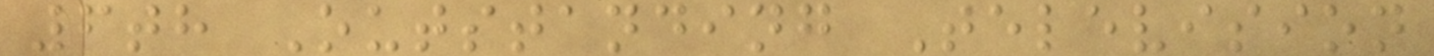6th Outstanding Television
